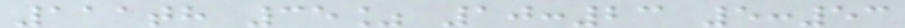111th 35% 10:23 5:53
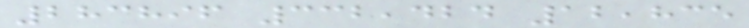283896 332,424 12,835
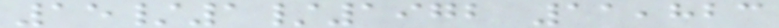15/1/1972 11,823
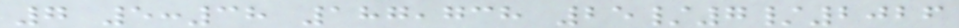7 5:38 187,738 25/7/2026
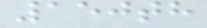150th
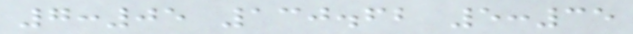7:05 130.62 5:35
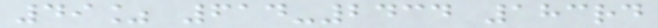49% 614-2434 183rd
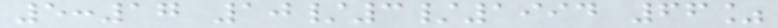5:17 10/3/1994 66%
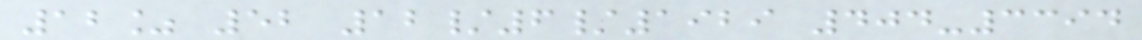12% 52 12/6/1929 404-3394
